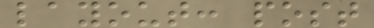layout: post
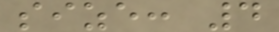size: 4
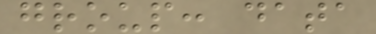group: data
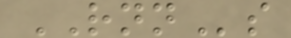RNNs
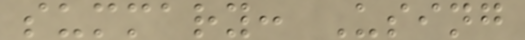summary: Using
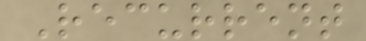Recurrent
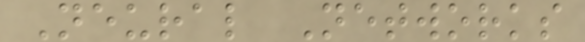Neural Networks
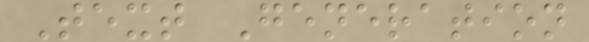Text Generation
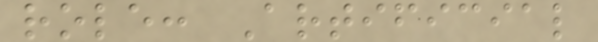role: Artificial
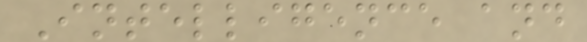Intelligence and
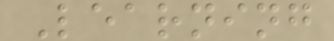Learning
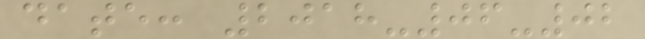date: 2018-06-02
